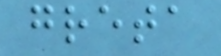greta
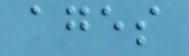ages
